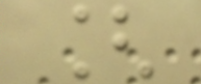[
